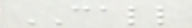CALL
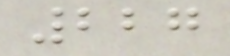227
